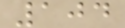104
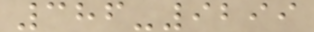386-9299
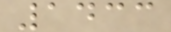1433
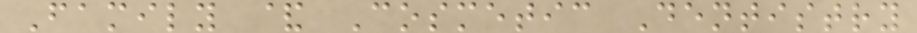Family & Cosmetic Dentistry
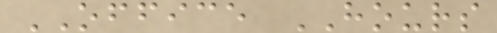OFFICE HOURS
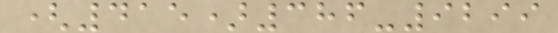(415)386-9299
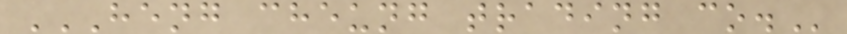HENG CHEUNG TRADING CO.
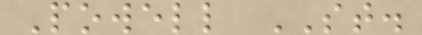Powell ST.
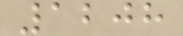1208
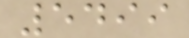5499
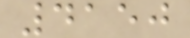4150
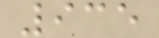935
